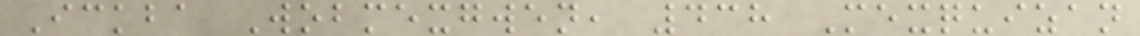Ickba Wobmexgwen, 438 Mexquizan
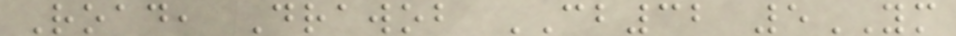Road, Drawob CB32 5YM
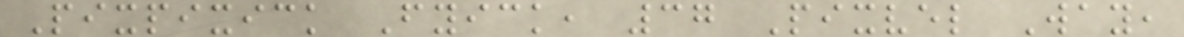Pixpixick Fyick, 37 Pixvel Way,
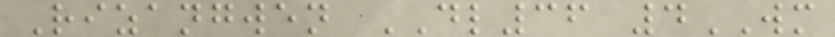Rizangwen DL36 4WM
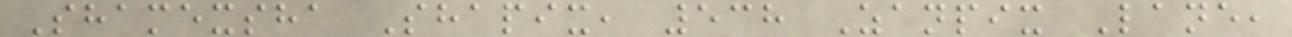Shamexsha Shapix, 538 Zanpix Lane,
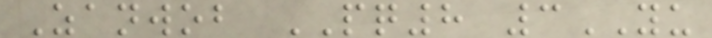Zanwob PQ8 3YU
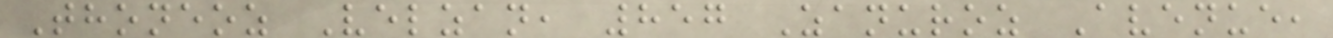Thoneoz Velzan, 857 Zanuroz Avenue,
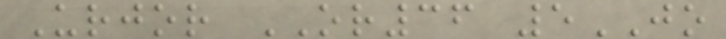Urjor OR36 5JO
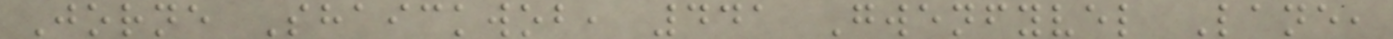Jorne Shaickwob, 441 Gwenfyvel Lane,
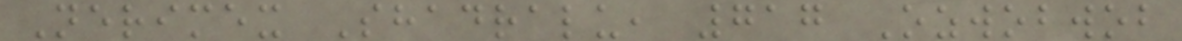Nerimex Shadralu, 717 Ozwobwob
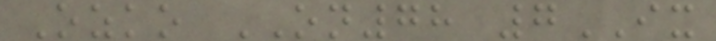Ozko ON78 7IX
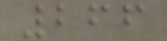266
